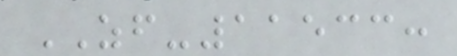ZF-11533:
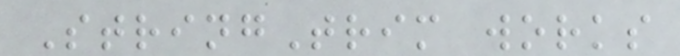StringTrim works
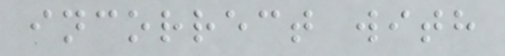incorrect with
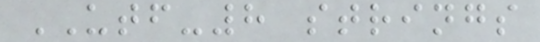UTF-8 strings
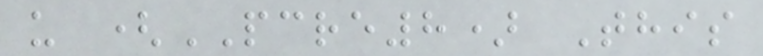u (PCRE8) This
